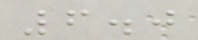6.0
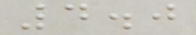4.0
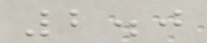2.0
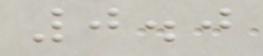0.0
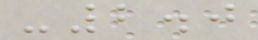-2.0
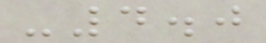-4.0
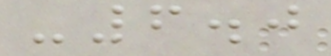-6.0
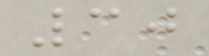30
